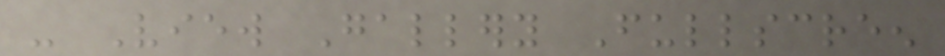- View Gallery Fullscreen
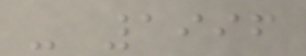- 1996
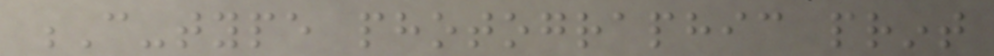C-type photographic print
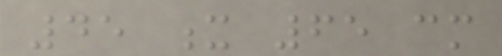45 x 65 cm
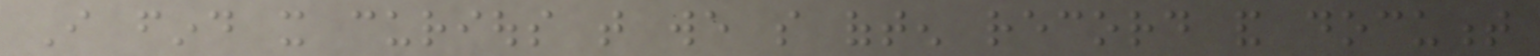I find it curious that we so often record and document
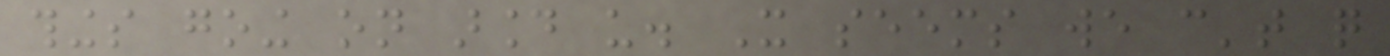things going on around us. It seems we can't quite
